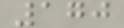170
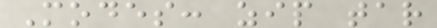Modes: zip tar
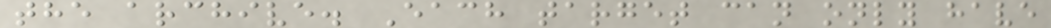the archive. Each target can only have
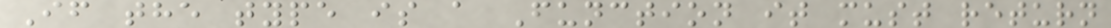If the type is a Function it must return
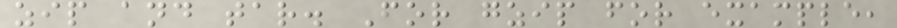zip and tar. For gzip for example,
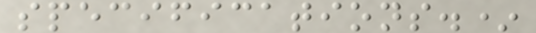specifications.*
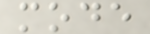mode
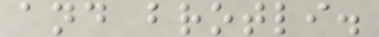and brotli.
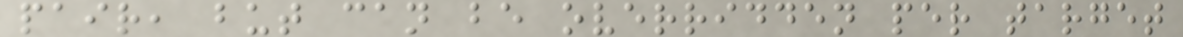pair, but can be overridden per target
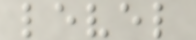level
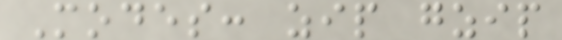Modes: zip gzip
